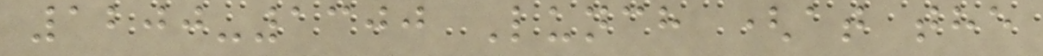1200-1300 Lunch (at the
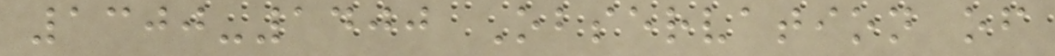1300-1400 Observation of
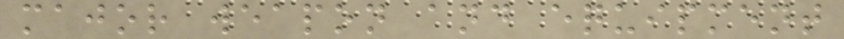major weapon and equipment
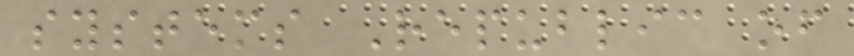systems Republic of
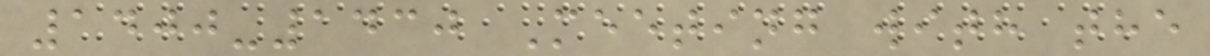1400-1430 Meeting with the
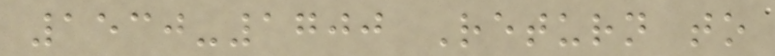1530-1700 Return to
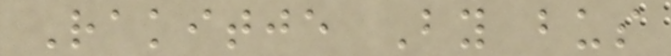Rakitje By bus
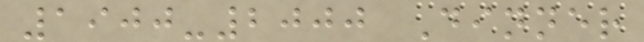1900-2000 Dinner
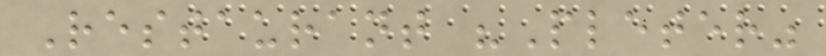Restaurant "Pleter"
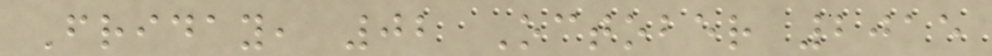Friday, 02 October 2015
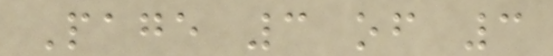Page 3 of 3
